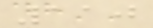110
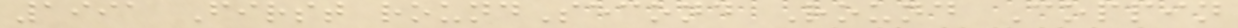1991 First roundSecond Round Coppin
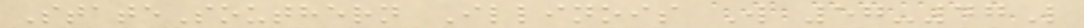StateSouthern Illinois W 57-47L
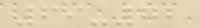69-72
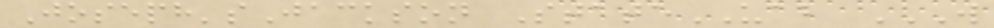Joseph'sJackson StateUAB W
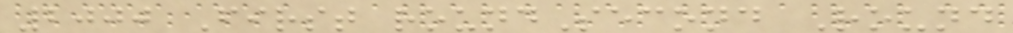2000 First roundSecond Round
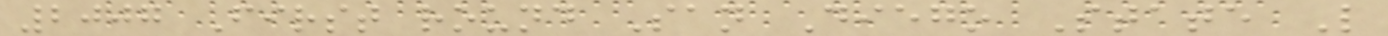2007 First round San Diego State L
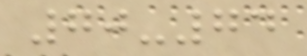70-74
